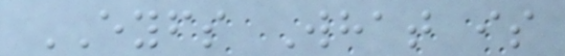EYFS What is
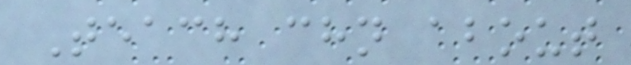Teach chn about
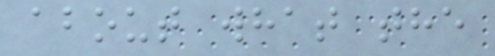about what the
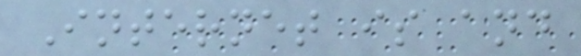Internet is and
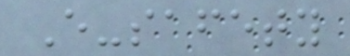E-safety
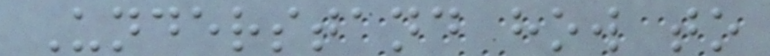Understand how to
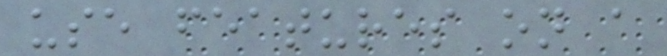use features on a
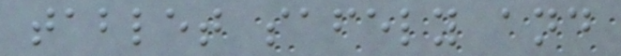tablet safely and
